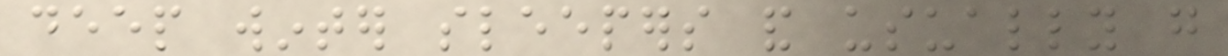deep winter sleepers and usually go
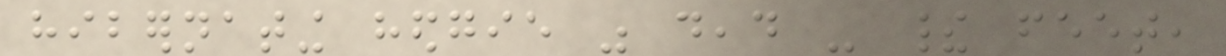hibernating hedgie was dead - their feet,
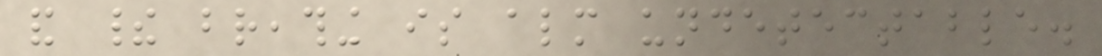and their breathing is almost undetectable.
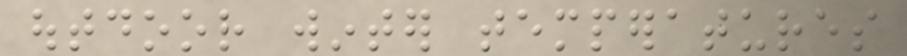outdoor winter temperatures
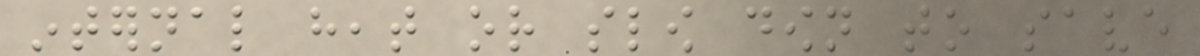internal heat or slow down to save
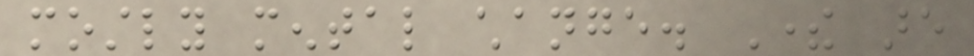mostly mental change. There are
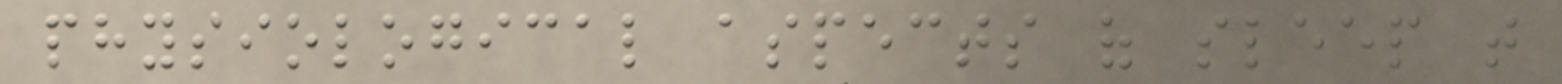physiological aspects of sleep that
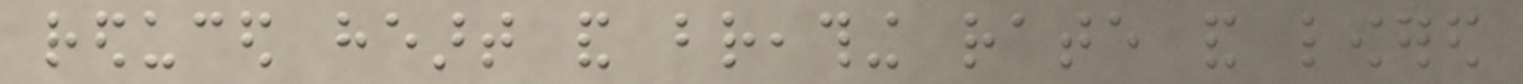reduced heart and breathing rate and lowered
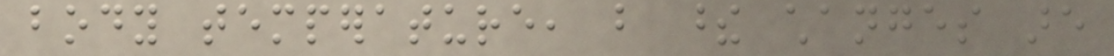body temperature, but these changes are
